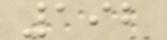192
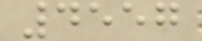4557
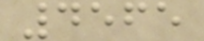4565
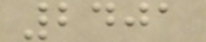2401
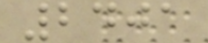2401
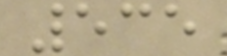535
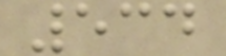534
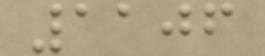1106
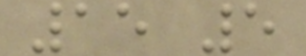15 5
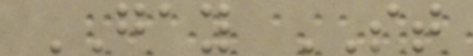GAY ST
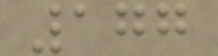177
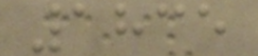1835
